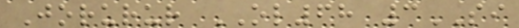Jorurur OL68 3SI
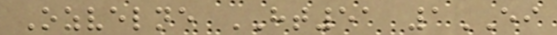Ozvelne HT51 1EI
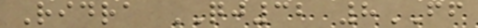Ridra QJ32 8FF
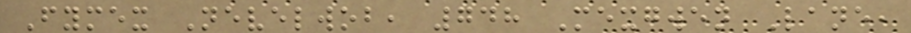Fymex Nevelwob, 748 Mexgwen Lane,
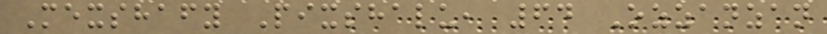Mexshafy Pixshalu, 64 Ozzanzan
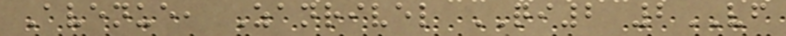Avenue, Zanrivel QI2 2VF
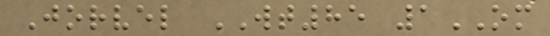Jorvel WT85 1OM
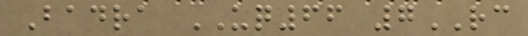Badra UQ66 7RC
